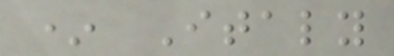* Italy
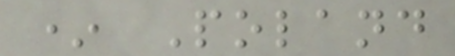* Poland
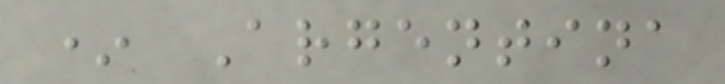* Argentina
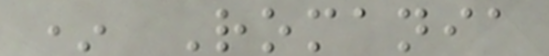* Romania
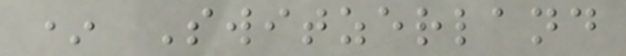* Switzerland
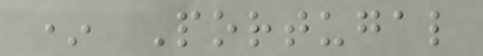* Portugal
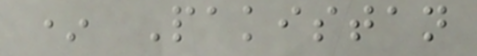* Pakistan
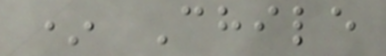* Chile
